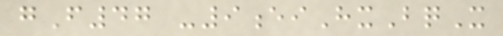gF47 -9eiHxBqX
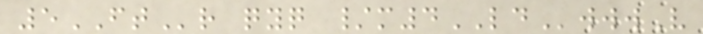5FTr qyq /m4LDwwwV
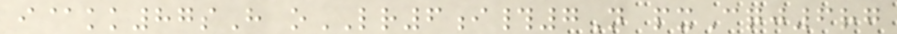i@kk87sH oLR6i#7N pxCqj6rg
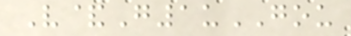V&G1uGOU
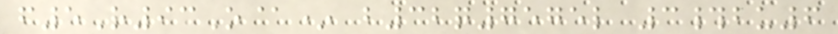f5R93O@* b32q7575l 3#bu6
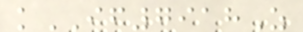kIF7918Z
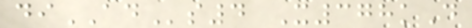diADs4 X378kD
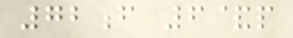72f 6&p
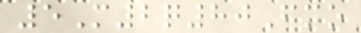5M2q80Fmo
